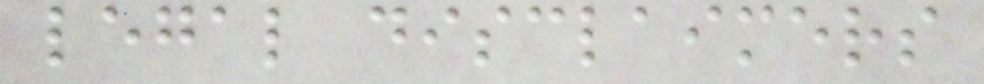legal disclaimers
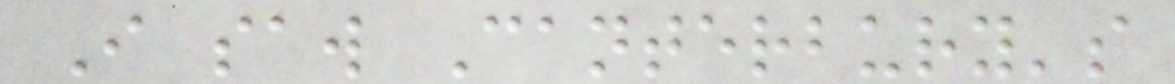I saw Canterbury's
